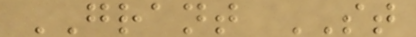GRANT ST
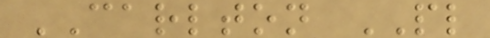CARLTON PL
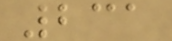231
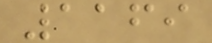1169
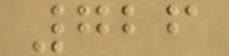726
